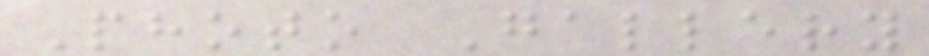Photo Gallery
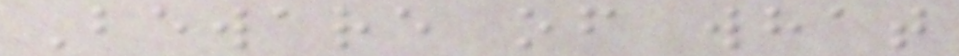Beware of what
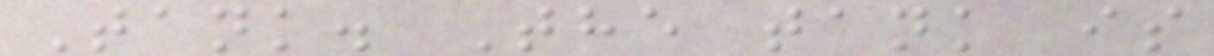Tank. The tank is
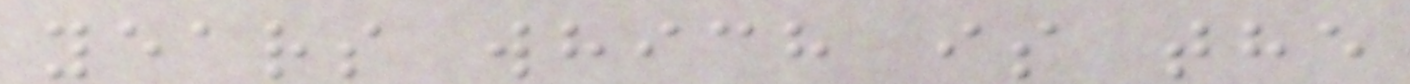years which is the
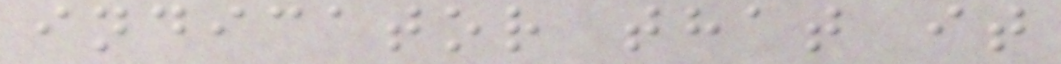indicator that it
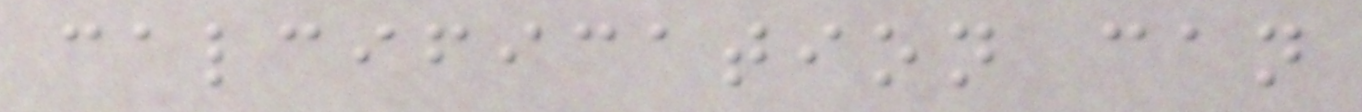calcification can
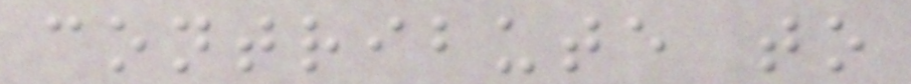contribute to
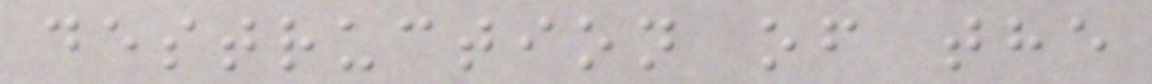destruction of the
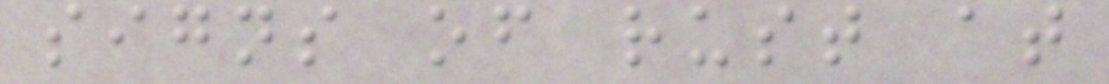signs of rust at
